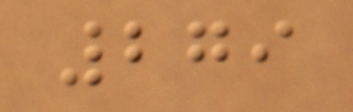279
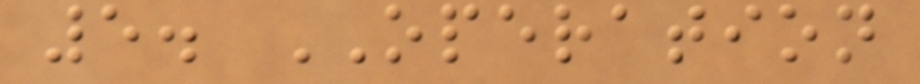5. OPERATION
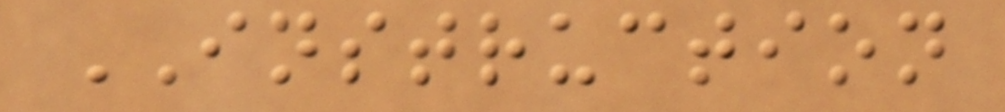INSTRUCTION
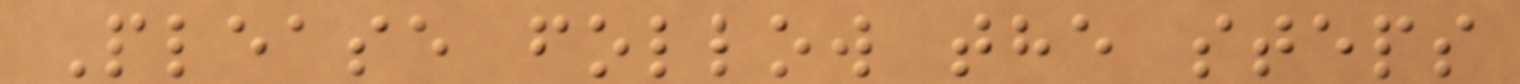Please follow the steps
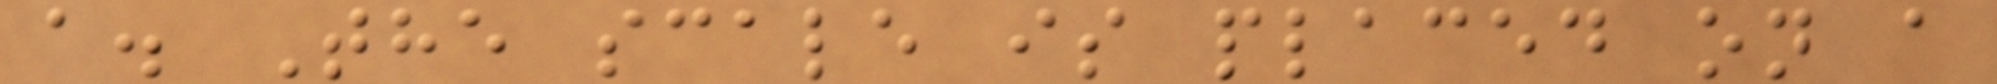a. The scale is placed on a
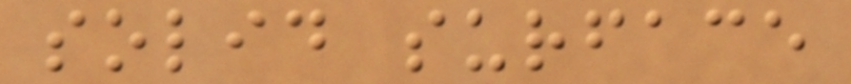solid surface
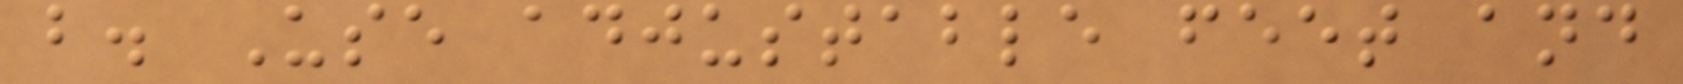b. Use adjustable feet and
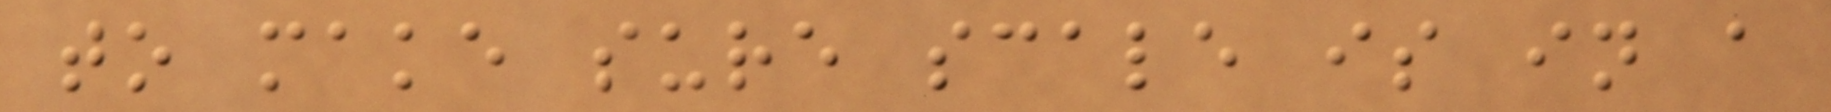to make sure scale is in a
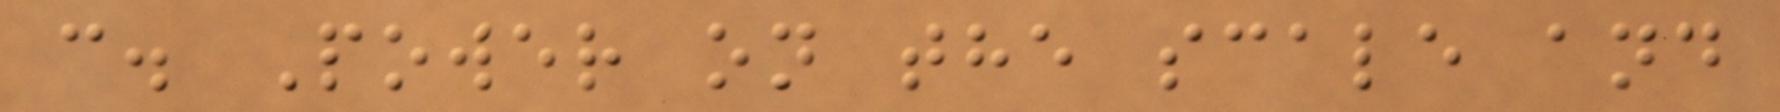c. Power on the scale and
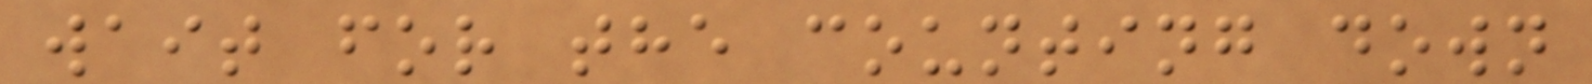wait for the counting down
